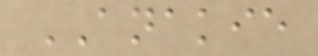ANAKIE
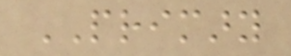PRIMARY
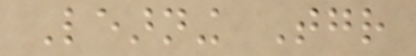Learning Together
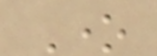One
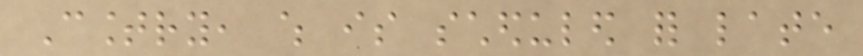Country, which is scheduled for late
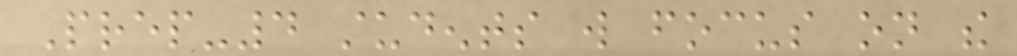Prep-4 students will focus on the
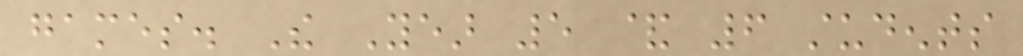games. The Year 5 & 6 students
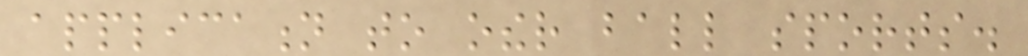application to other ball sports.
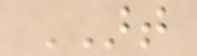ART
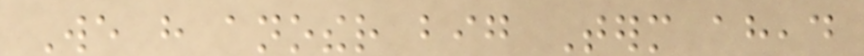We have another big Term ahead
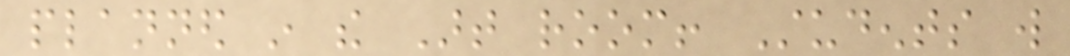planned in the Art room! Students will
